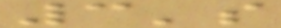3's
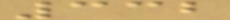332
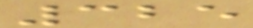325
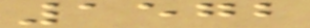1572
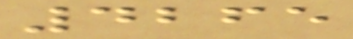4265
